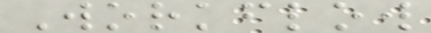Workflow
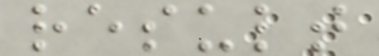result
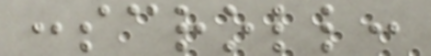:scroll:
